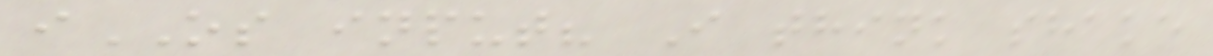iOS input? I think shake
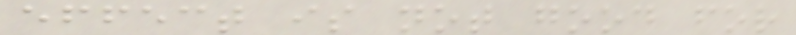effect is not good for
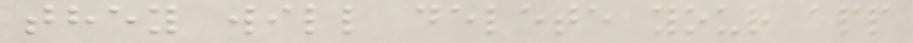they will delete your app
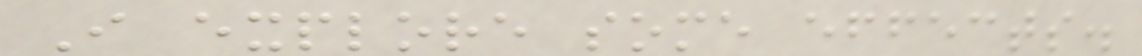I explore some effects.
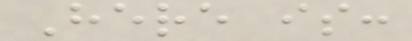Here is:
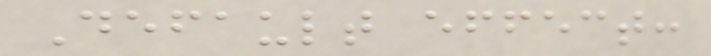Default effect:
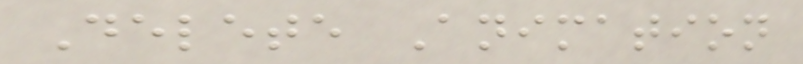Delete Animation
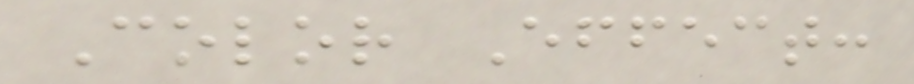Color Effect:
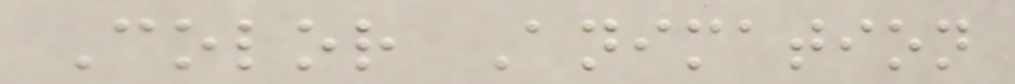Color Animation
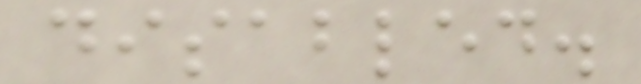disabled.
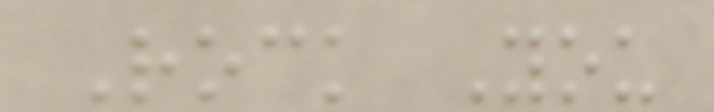Rock You
